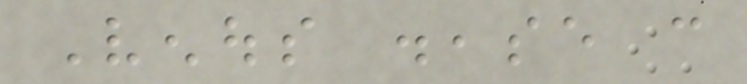Venous disease can
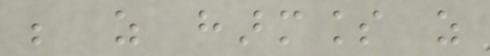be as harmless as
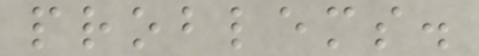problems.
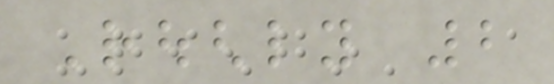Roughly 2
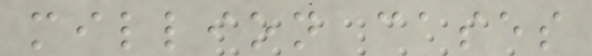million cases
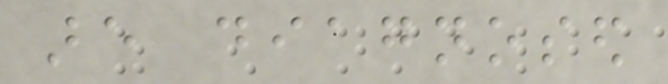are diagnosed
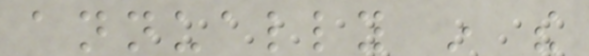annually in the
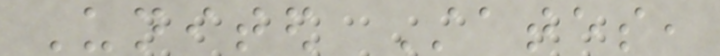United States,
